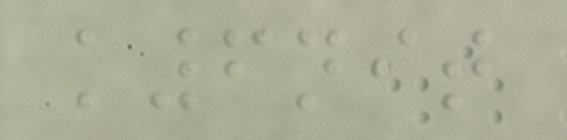k6nit
